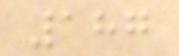187
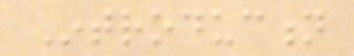Introduction
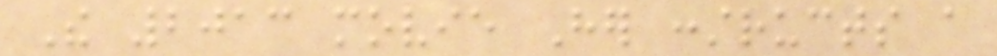The 2013 movie Her constructs a
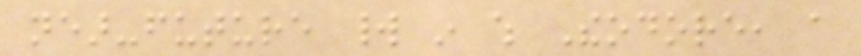near-future world in which Theodore, a
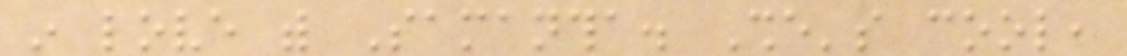in love with Samantha. She's cool,
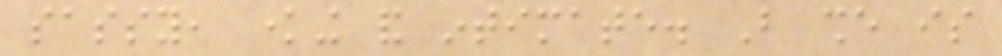sassy, knowing and intimate. But she is
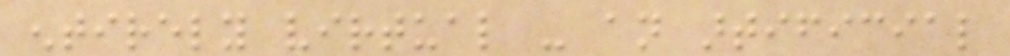entirely virtual - an artificial
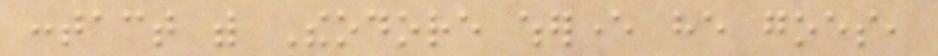contact with Theodore wherever he goes,
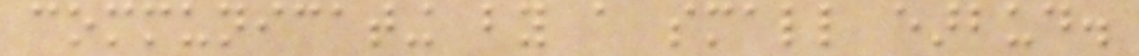communicating by a small earbud.
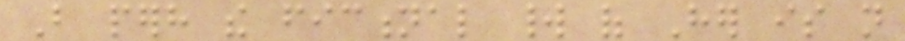But perhaps the fictional world of Her is not
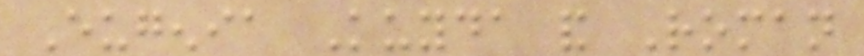Eugenia Kuyda and Roman
